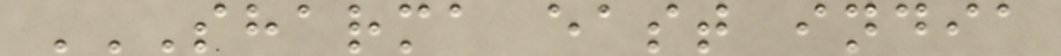SHARMA EAST INDIA
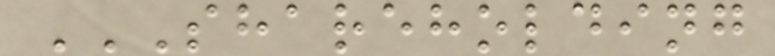SHAREHOLDING
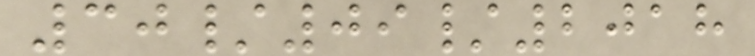30/09/2018
